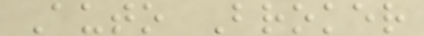Auto Broker
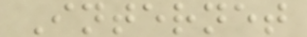Internet
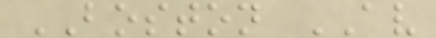BOSTON AV
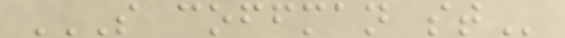S COFFMAN ST
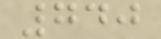740
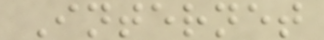Internet
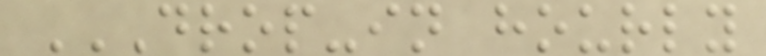DROP-IN HOURLY
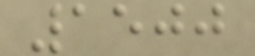1500
